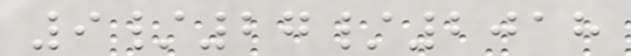9/27/2018
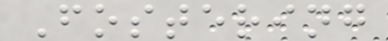Fostering
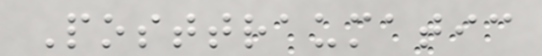Posttraumatic
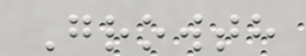Growth
